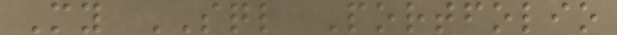My SQL Portfolio
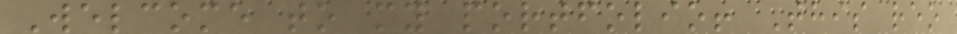Welcome to my portfolio! This reo
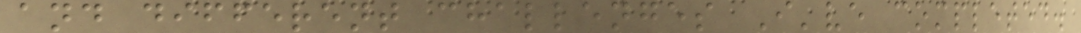and different challenges I've completed.
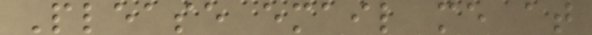Please email me at
